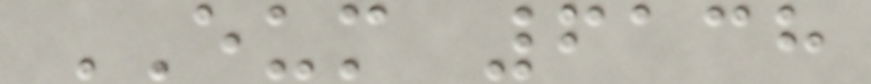EUM 6138
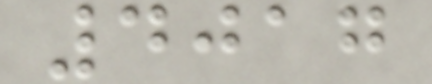4017
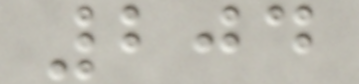204
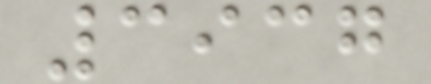3937
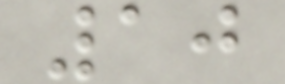10
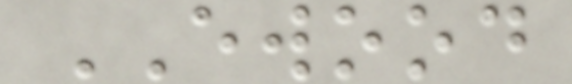EWOOD
